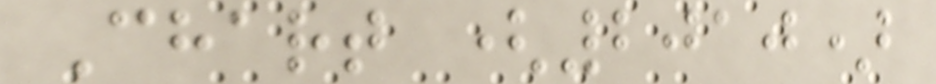Chart (2010)
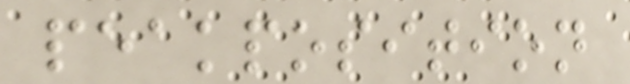peakposition
